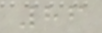86
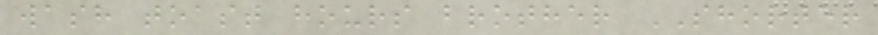wash toast hours brother SHORTER
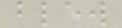blew
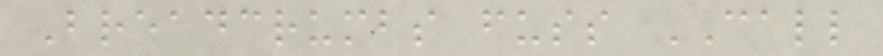Breadcrumbs fuss CALL
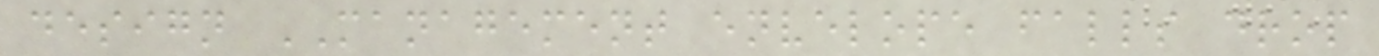design MANAGEMENT envelope falls drop
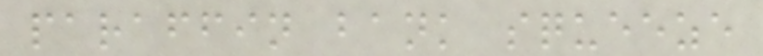paraffin bank squeeze
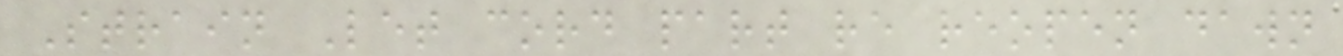Strain Let cord part re reopen dawn
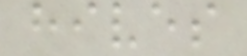hives
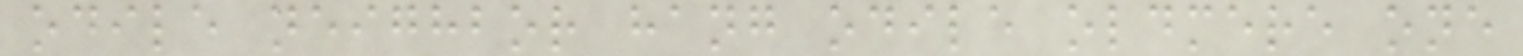odile neighbor hang odile oldmere one
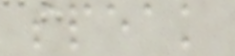speak
